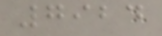7924
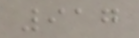917
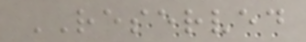RESERVED
